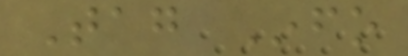Tag Info
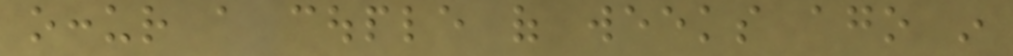occur a couple of weeks ago in
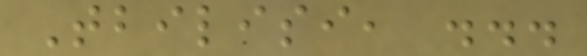Tbilisi, ...
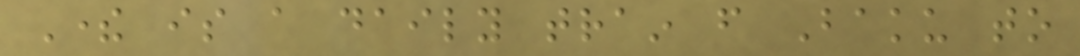There is a daily train from Baku to
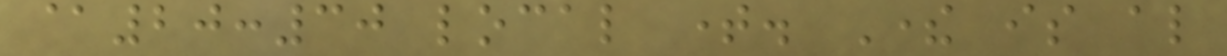@20:30 local time. There is also
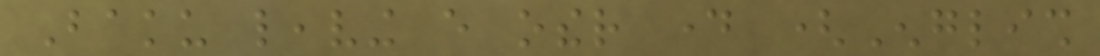Baku leaving every other day (English
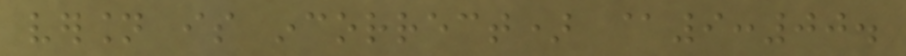version is incorrect) @9:00.
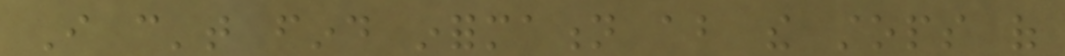I can't find information about the stops of
